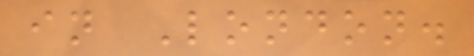in London.
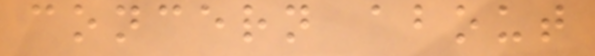concern about
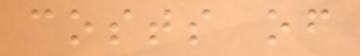costs of
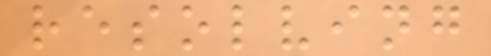resolving
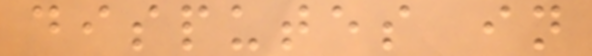disputes in
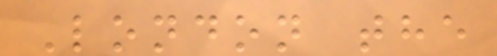London the
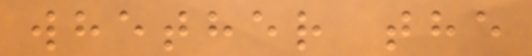whether the
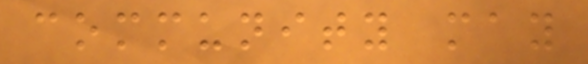community may
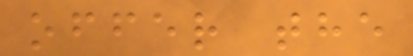offer the
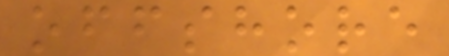offshore
